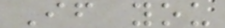If you
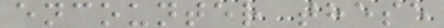encounter these
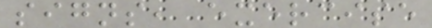signs, exercise
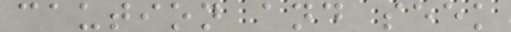caution and seek
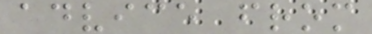advice from
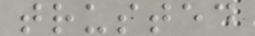trusted
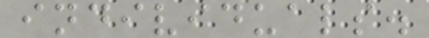individuals.
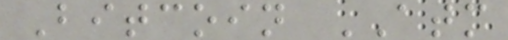Bitcoin ATM
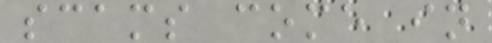scams come in
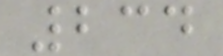234
